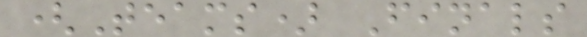(Teams) Finals
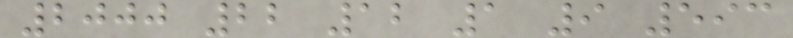2000 22 12 1 9 593
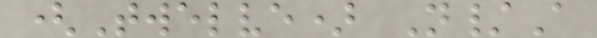(Twelve) N/A
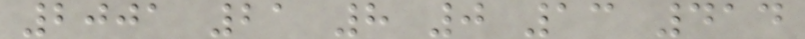2001 21 8 0 13 414
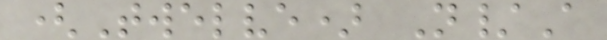(Twelve) N/A
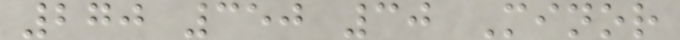270 350 30 Minor
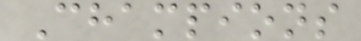Champions
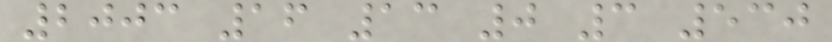2003 16 13 0 3 530
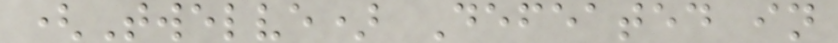(Twelve) Defeated in
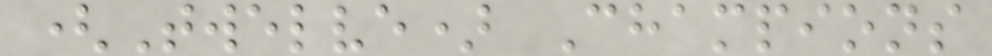(Twelve) Champions
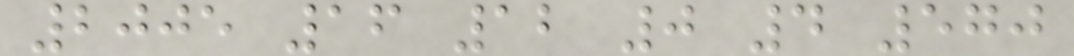2005 16 12 0 4 570
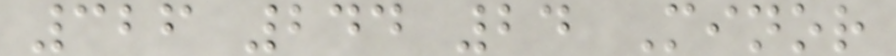326 244 24 Minor
